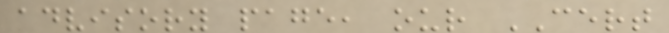advisory page, our CERT
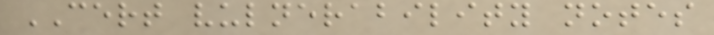CERT vulnerability notes
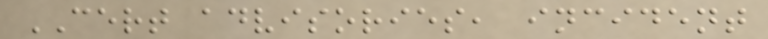CERT advisories, incident
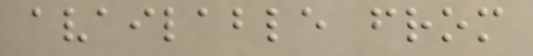available from
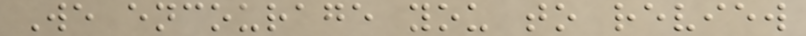We encourage you to review
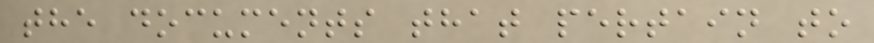the documents that pertain to
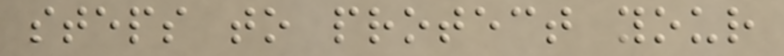steps to protect your
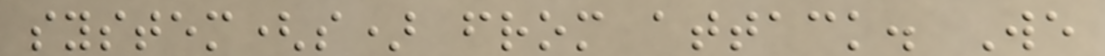system(s) from attack. We
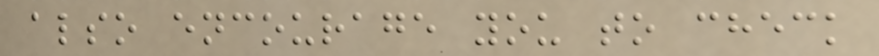also encourage you to check
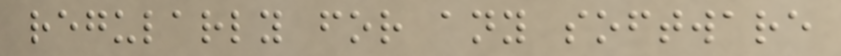regularly for any software
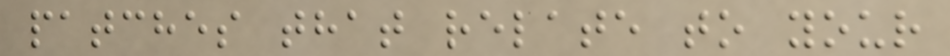patches that relate to your
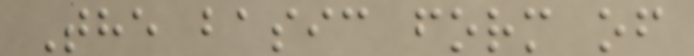The basic form of
